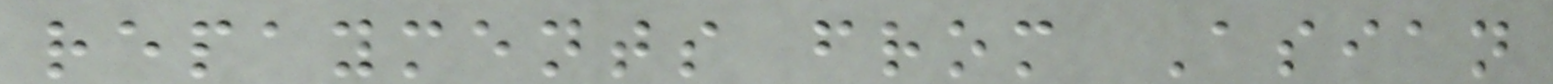repayments from Asian
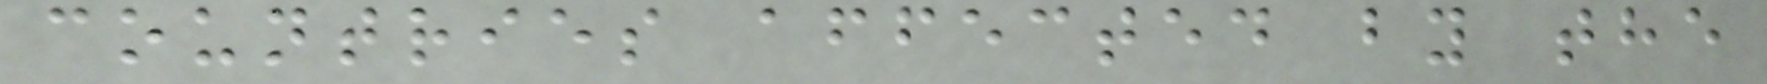countries affected by the
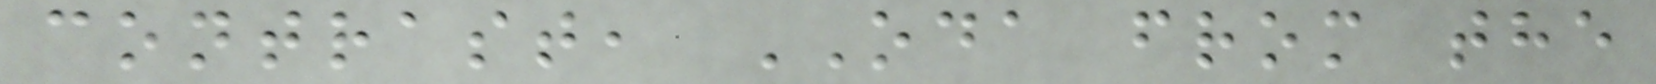contrast, ODA from the
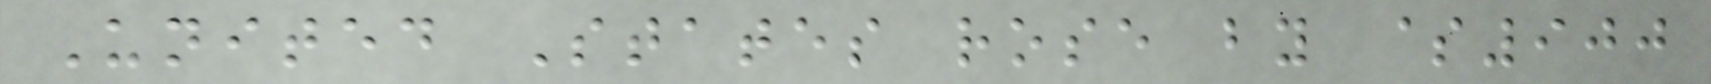United States rose by $900
